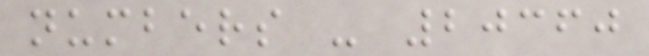numbers - 20360
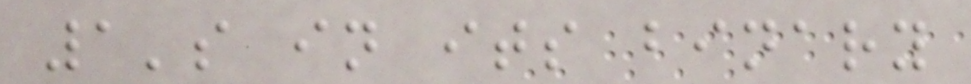1's in its binary
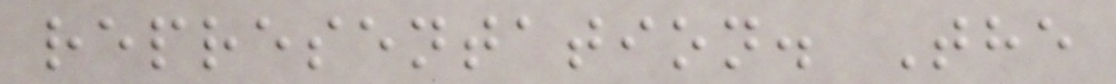representation. The
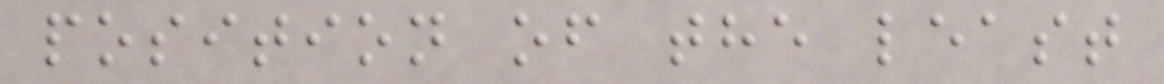position of the least
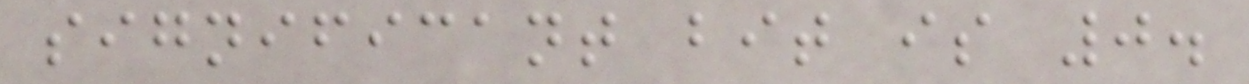significant bit is 0.
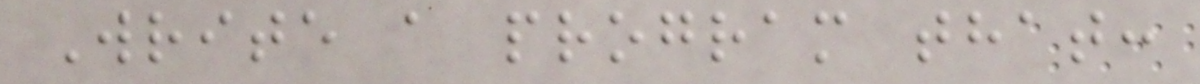Write a program that:
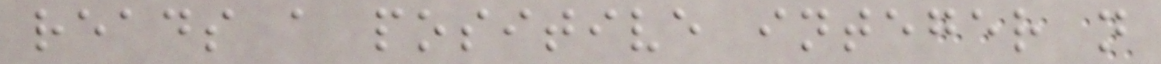reads a positive integer n
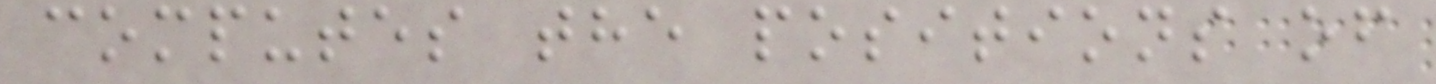computes the positions of
